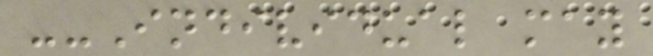--Individual may
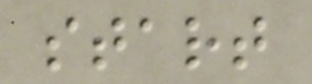start
